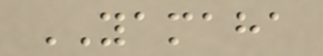YAMAHA
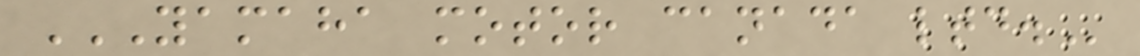YAMAHA MOTOR CANADA LTD.
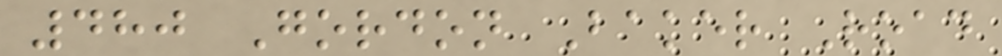480 Gordon Baker Road
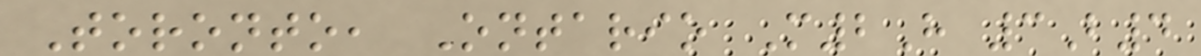Toronto, Ontario M2H 3B4
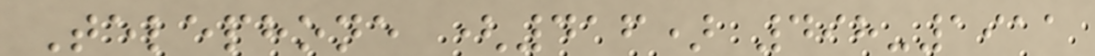Telephone (416) 498-1911
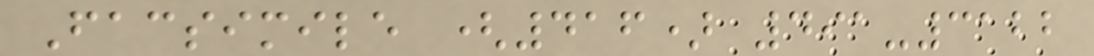Facsimile (416) 491-3122
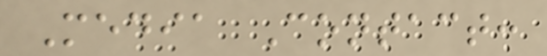Media Contact:
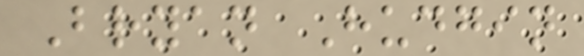Bryan Hudgin
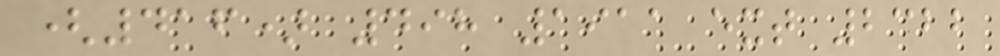(416) 498 1911 ext 2322
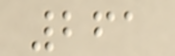261
